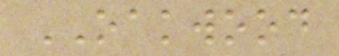OAKWOOD
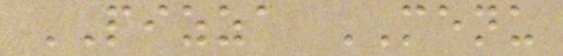PIZZA MENU
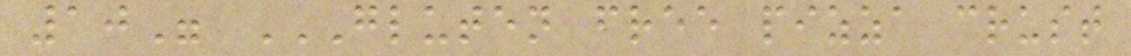10" GLUTEN FREE PIZZA CRUST
